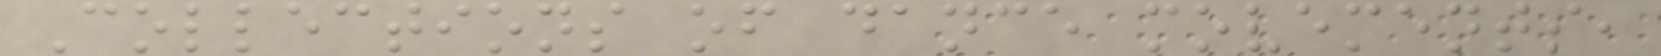Collections of dance movements,
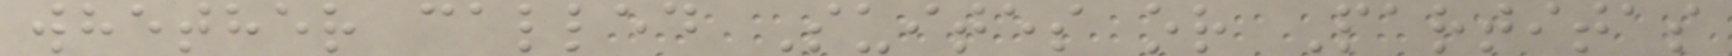whether called Suites or Partitas
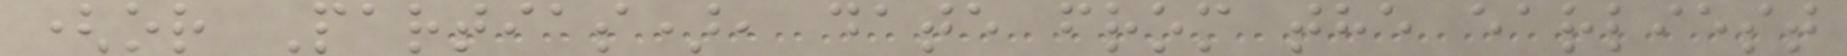(or Partias), date from the earliest
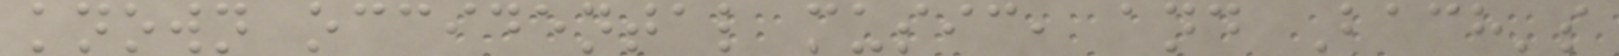known occidental music, and Bach's
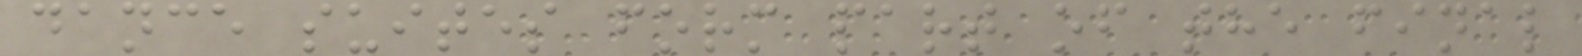dance suites form part of the final
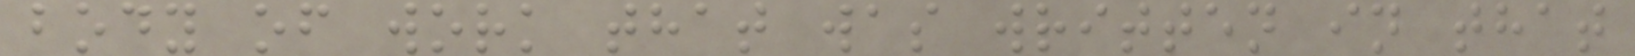body of work that was written in that
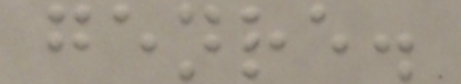genre.
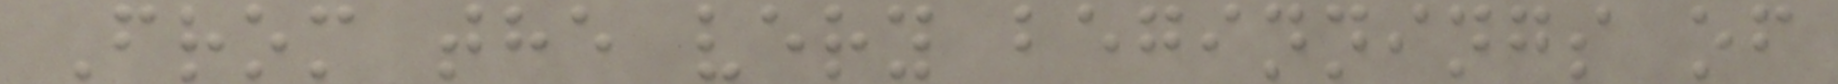From the very beginnings of
